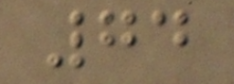74
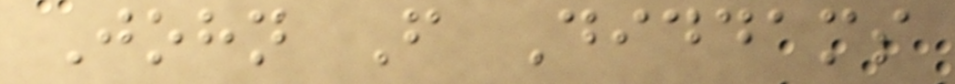John F Diddams
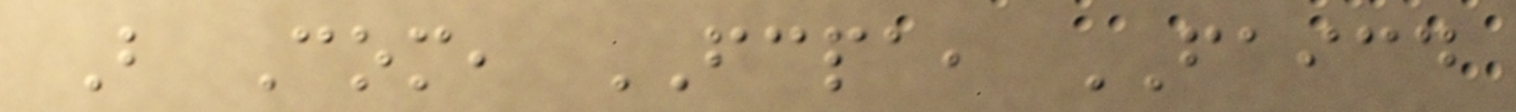B Com, FCPA, FAICD
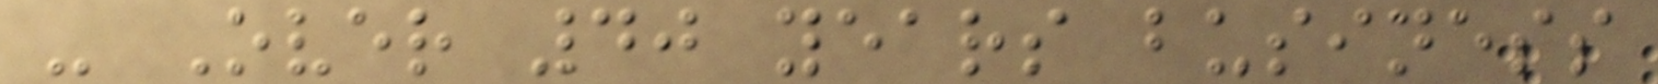- Over 40 years business
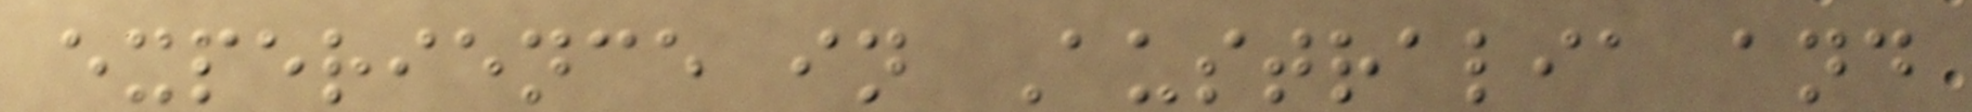experience in Australia and
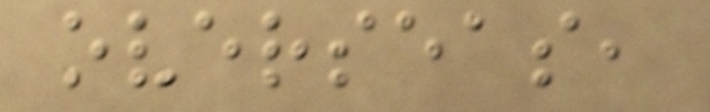overseas,
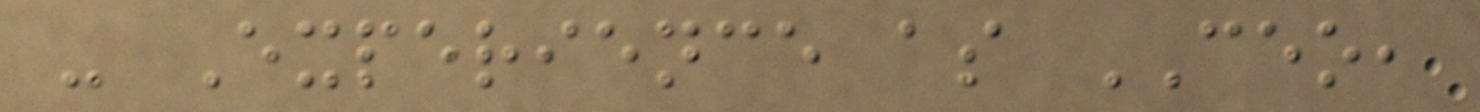- Experience as CEO,
